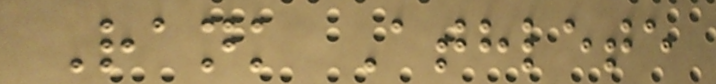Rank Athlete
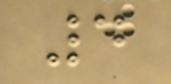4
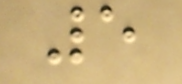5
